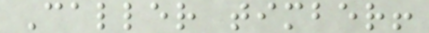Caller timber!
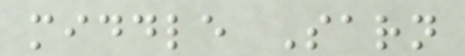middle Sarn
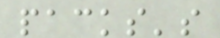packs's
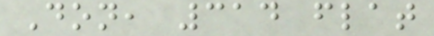Don, 314 flat
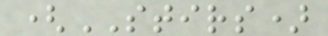(STIRS)
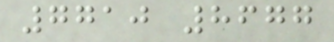7710 8677
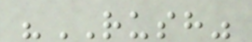"RUSH"
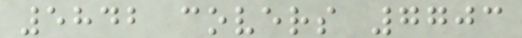5842 covers 7703
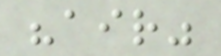"air"
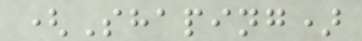(Shaping)
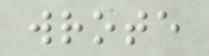wrote
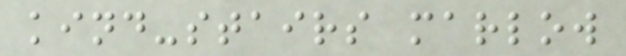kind-stairs marlow
